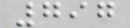797
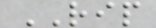RIP
